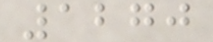1270
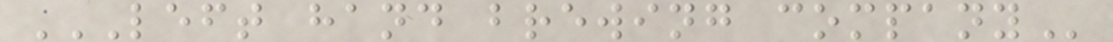LEFT HAND BREWING COMPANY
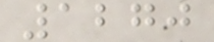1270
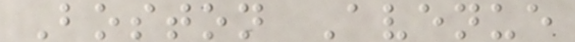Boston Avenue
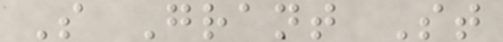S Grant St
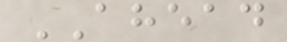AHEAD
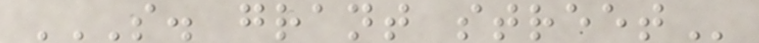S. GRANT STREET
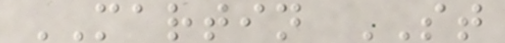MARTIN ST
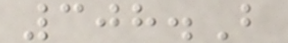308.B
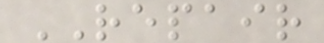REPAIR
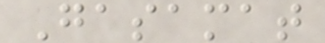Gasamat
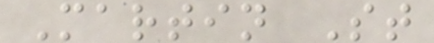Martin St
